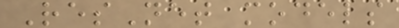ResNet models
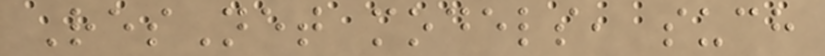ResNet models, such
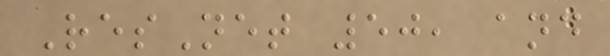ResNet 50, and
